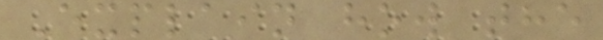Explain how the
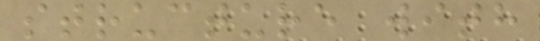structure with
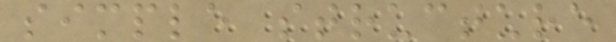simple structure
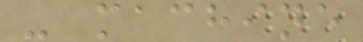- machine
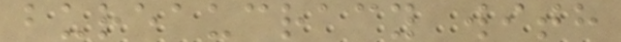bureaucracy with
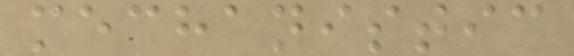mechanistic
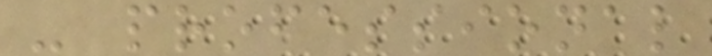- professional
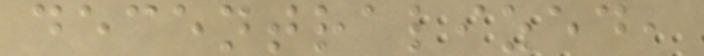decentralized,
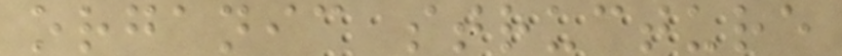organic structure
